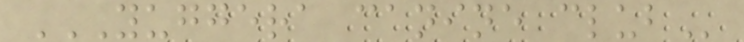YUGGERA CANINE CLUB
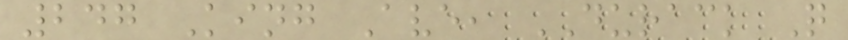247 King Ave, DURACK Q
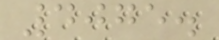4075.
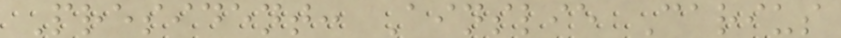President: Ainslie Carius
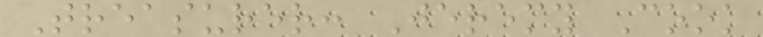Treasurer: Jeremy Cook
